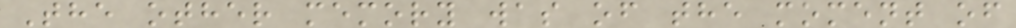The other memory was of the moment of
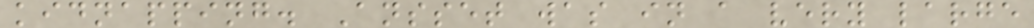kidnapping. Ansset was in a very large
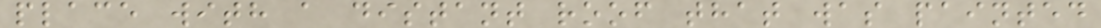place with a distant roof that was painted
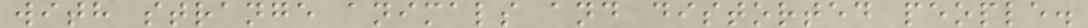with strange animals and distorted people.
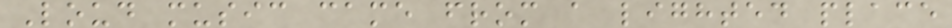Loud music came from a lighted place
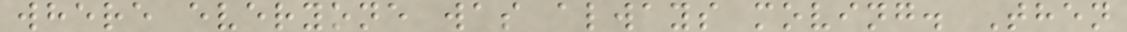where everyone was always moving. Then
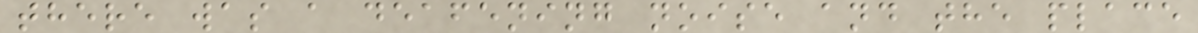there was a deafening noise and the place
